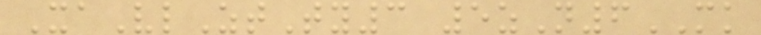XaVlZtTy3 5zN6MK
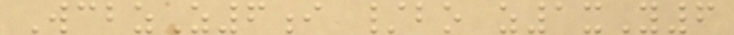WcbzZ6i /bo z1xY6
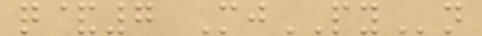q&7 MjPYn
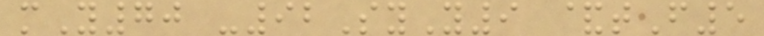mY70 -92SyY9 &tF5
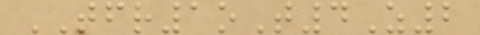TFR1oT4Z2
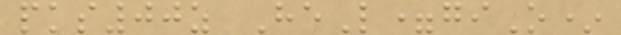pks00z HeL=giO*
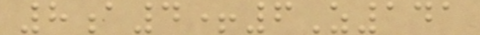8a4+6Z141
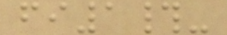fi1#-
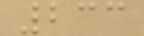233
